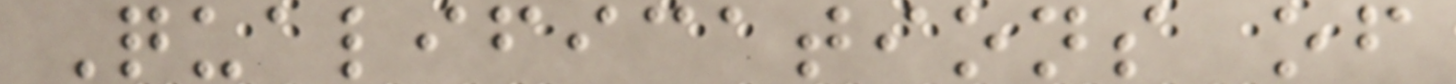Qualifications of
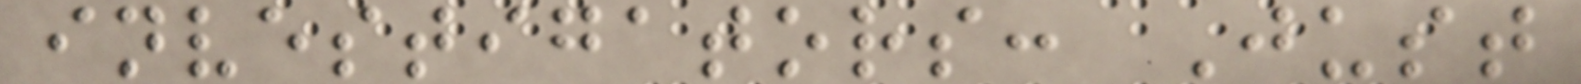investigators: Just
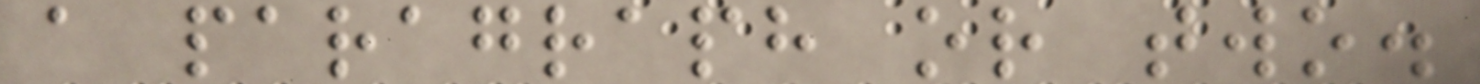a paragraph or two.
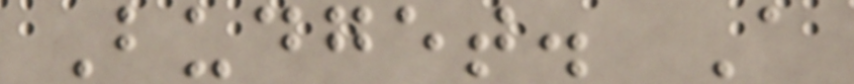Budget. A
